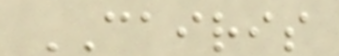CAIRIS
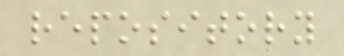repository
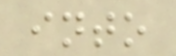into
